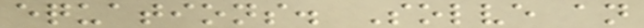equations. Solve an
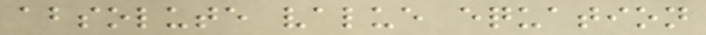absolute value equation
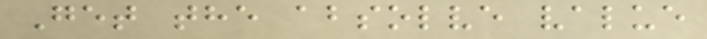Get the absolve value
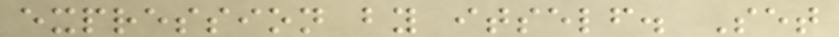expression by itself. Set
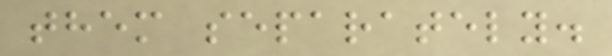them separately.
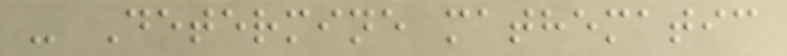- Determine mathematic
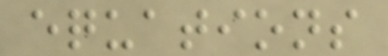equations
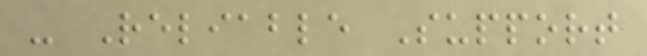- Reliable Support
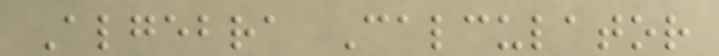Algebra Calculator
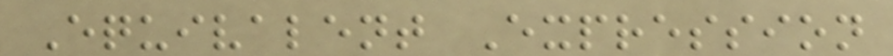Equivalent Expression
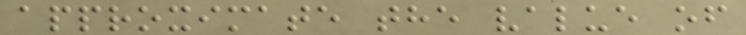approximate the value of
